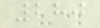280
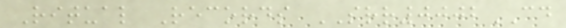Ritual Records SRR0002CD
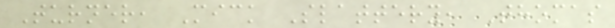Turner, Mick Slattery, Thomas
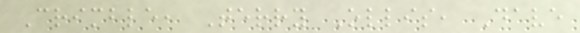Crimble, Terry Ollis, Dave
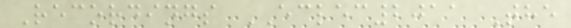Recordings ECLEC2011 The
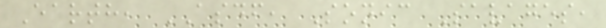Earth, ASDF, Sonic Savages,
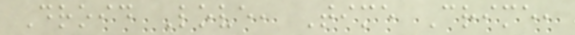Droid Love, Time Crime,
